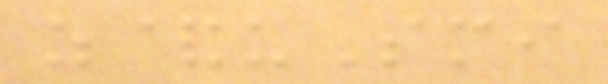z&uSmi
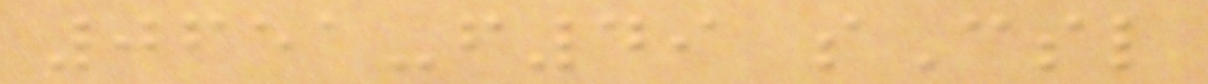0651-f49 sCsl
